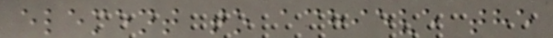element to achieve the
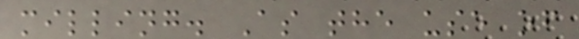milling. As the use of
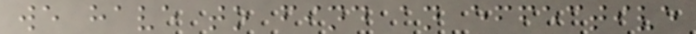we have to find an effective
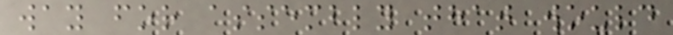way for assembly that would
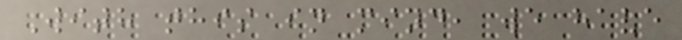With this in mind, we have
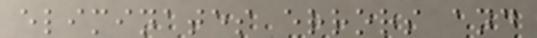eliminates errors and
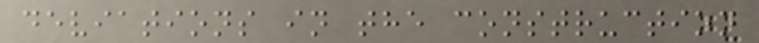deviations in the construction
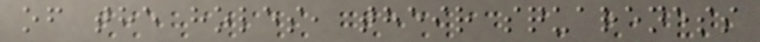of the holes, their squareness
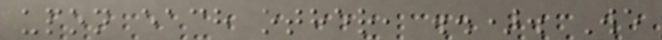upon each other, ..). We
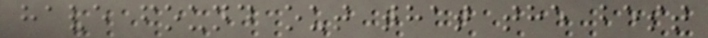have found out that the best
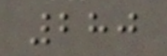280
